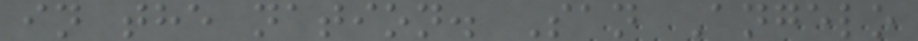in the nation. San Angelo
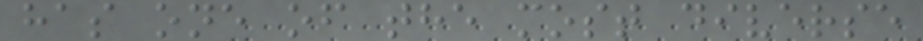has one of the most diverse
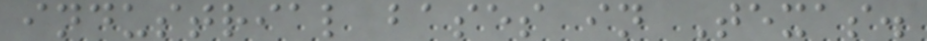industrial bases in Texas.
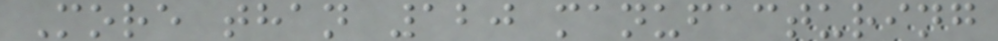More than 120 manufacturing
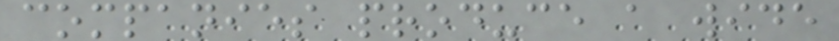companies produce a wide
